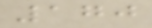170
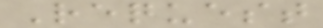Request
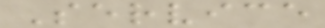Service
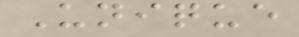Unique
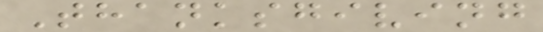Thanksgiving
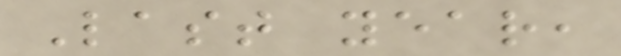Last year,
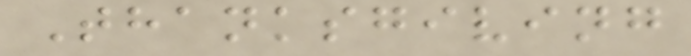Thanksgiving
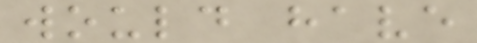would have
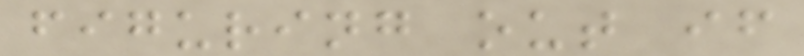figuring out if
